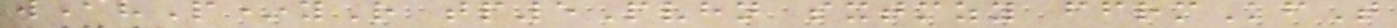wIvP*yR tp5Pvhn sxtmzy ffrmKfT
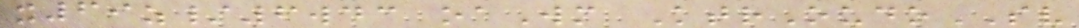x69z/6wdc oaWm KtrOudoSV
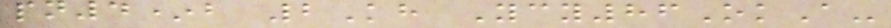pn4*b 2Kh Ycy86OkA-
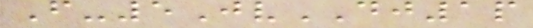F-5JvDJ1p
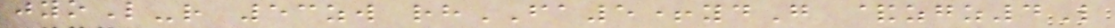jyoL-r 53zw rhFA5+ydG &zgz4L
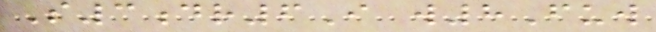S3dr6I w8Fuw
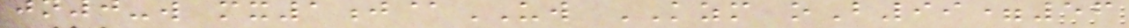jn0-w mx1j@UW KZM oB99=56
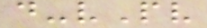d-vPv
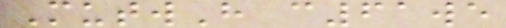MutwH c61we
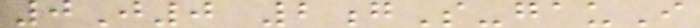0J0 2gS-gauI
